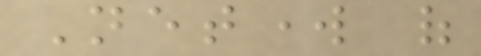Network of
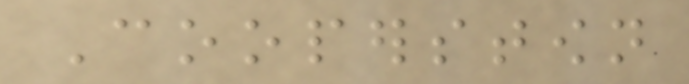Cooperstown
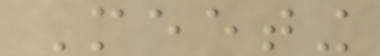Meeting
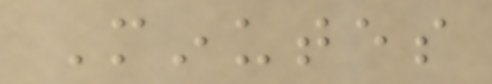Minutes
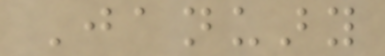January
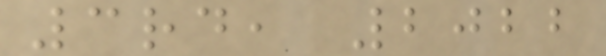3rd, 2022
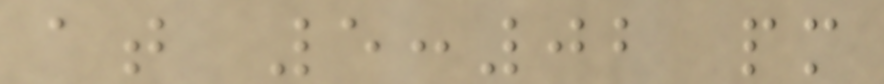at 5:02 pm
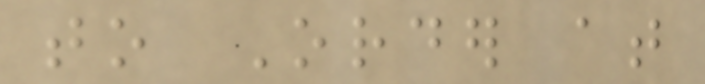to Order at
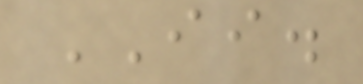II.
